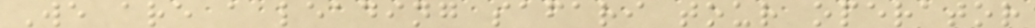We are a leading safari tour operator
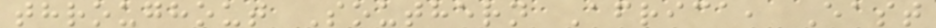throughout Southern Africa, East
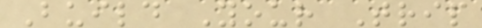Build Your Trip
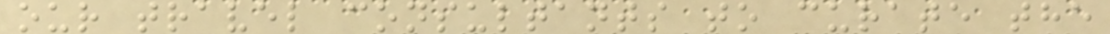our travel consultants to curate the
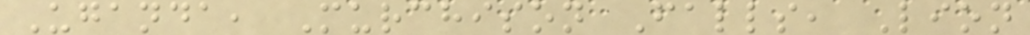Uganda, Murchison Falls, Lion
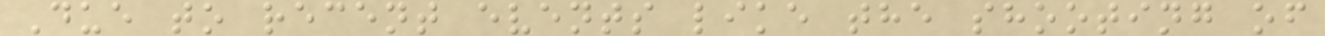Due to recent events like the shooting of
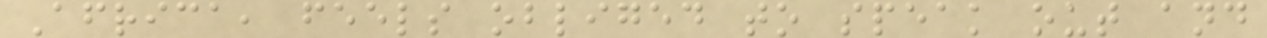Africa, feels obliged to speak out and
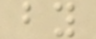by
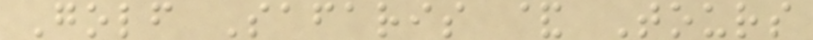Golf Safaris & Tours
